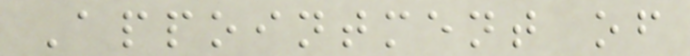Appointment of
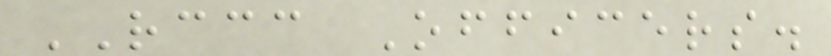RCCC Officers.
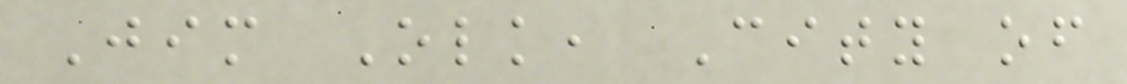Jim Olk, City of
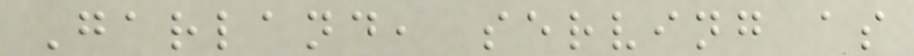Garland, serving as
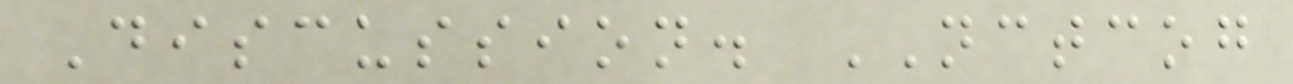Discussion. NCTCOG
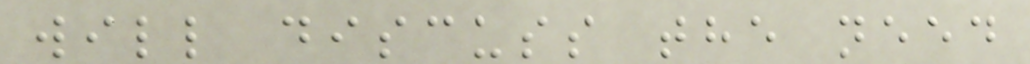will discuss the need
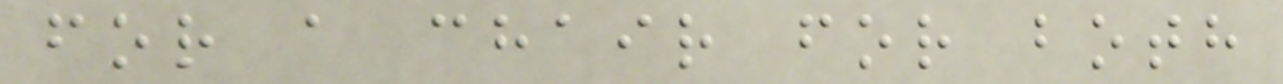for a chair for both
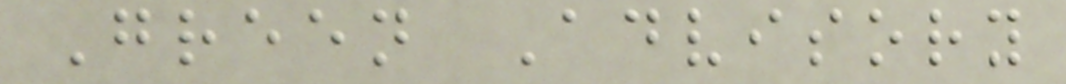Green Advisory
